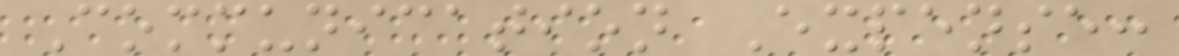Communication Expense:
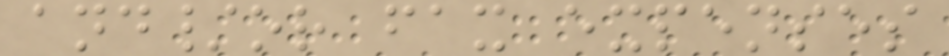and/or fax expenses
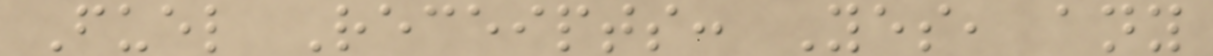Fuel Receipts: Yes, any
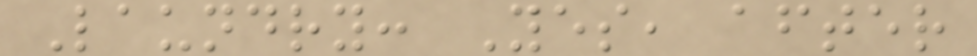Laundry: Yes, after
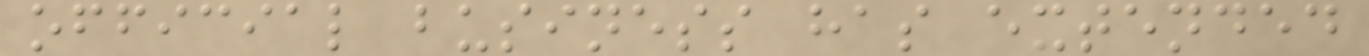official business has extended
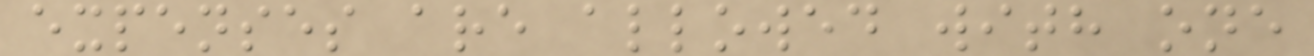expenses are allowed with one
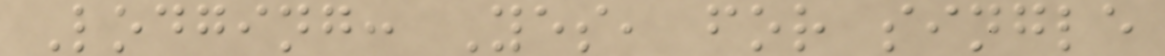Lodging: Yes, for single
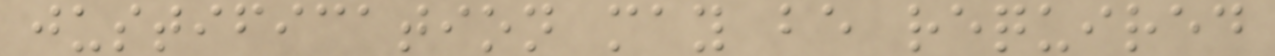justification may be required
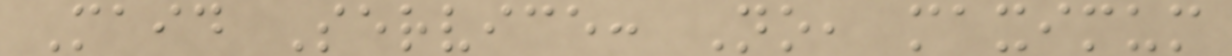Maid Service: No, maximum
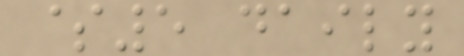$5 daily
